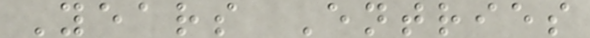Years Entries
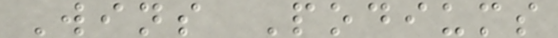Wins Podiums
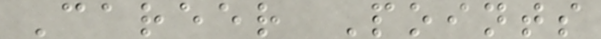Career Points
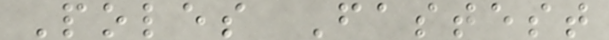Poles Fastest
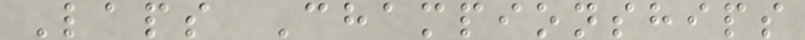Laps Championships
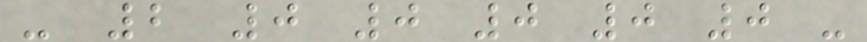- 2 0 0 0 0 0 -
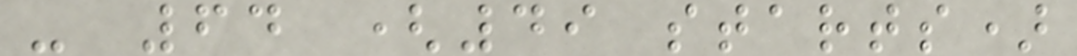- 64 (49 starts)
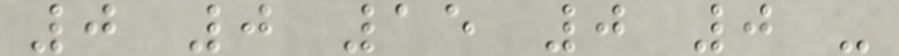0 0 15 0 0 -
